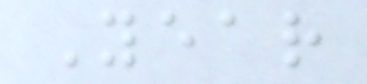Year
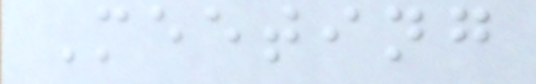Meeting
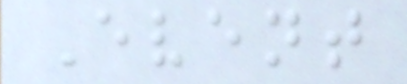Event
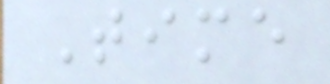Time
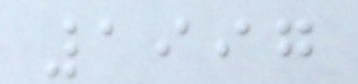1997
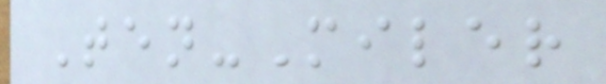Ten-Miler
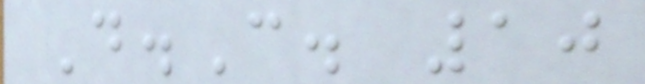D.C. 10
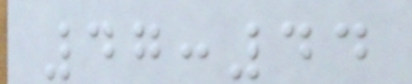47:44
